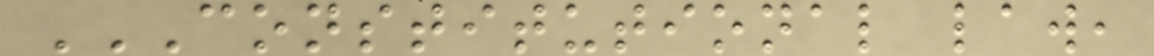CONSTITUTIONAL LAW,
